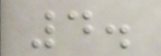4.
